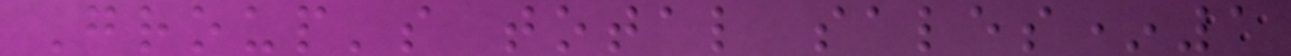Group's total sales*1
